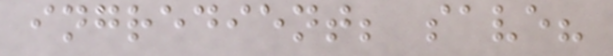ingredient; save?
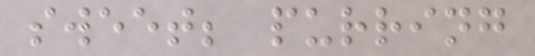sweet; purring
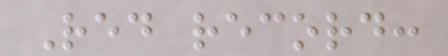Red record:
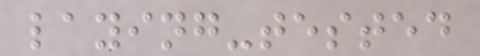laying-tested
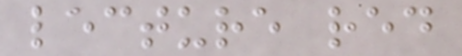lecture red
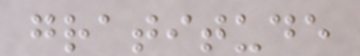gratitude
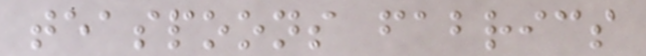teaspoons fabrics
